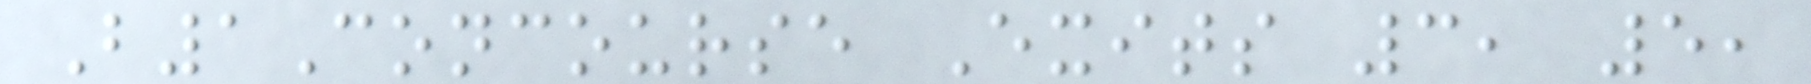B1Concourse Exits 3, 5,
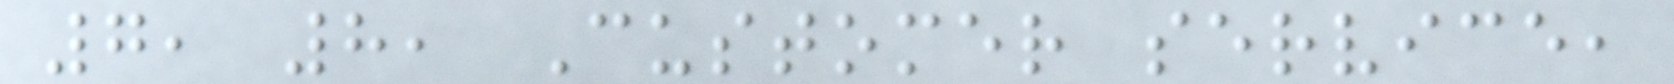7, 8, Customer service,
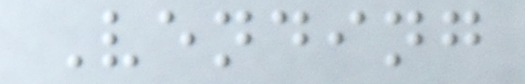Vending
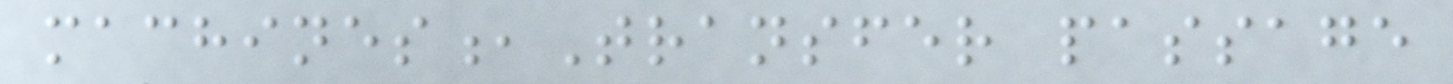machines,Transfer passage
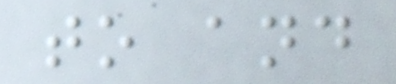to and
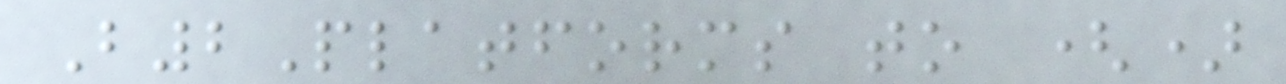B2Platforms to ()
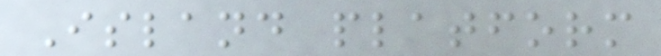Island platform
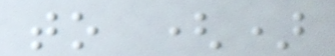to ()
